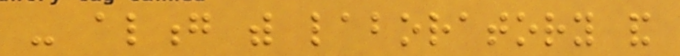- along with laboratory and
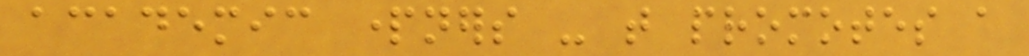academic partners - that promotes a
